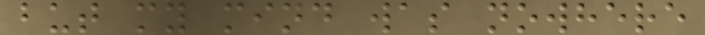but my mind was nowhere
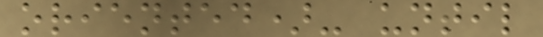oriented)- until
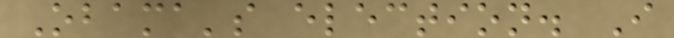Obama's election. I
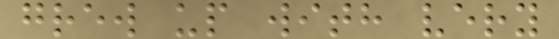grew up with very
